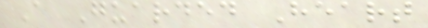A Guarded Heart
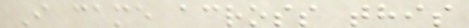I came across this
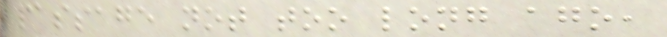passage not too long ago,
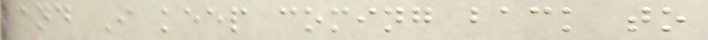and I keep coming back to
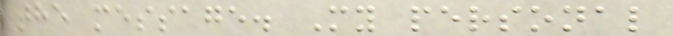the message. My personal
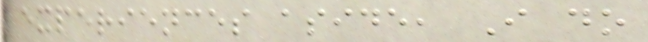experiences aside, I do
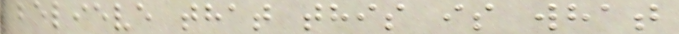believe that this is what
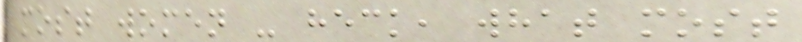most women - heck, what most
